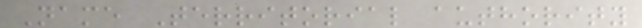Name Territorial authority
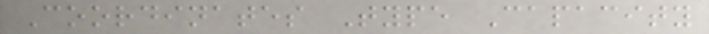Coordinates Type Capacity
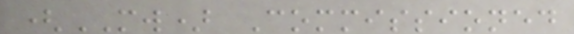(MW) Commissioned
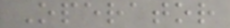Operator
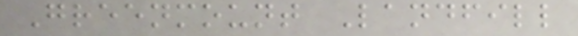Greenmount Landfill
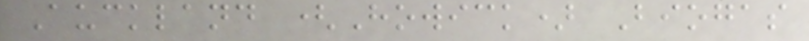Auckland (Howick) Biogas
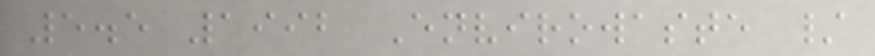5.5 1992 Envirowaste /
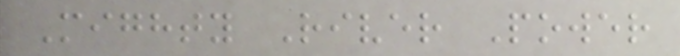Mighty River Power
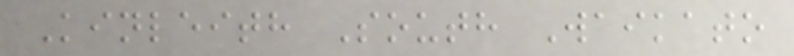Kinleith South Waikato
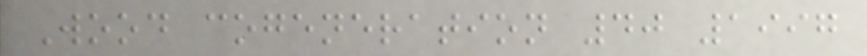Wood cogeneration 40 1997
